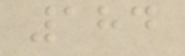184
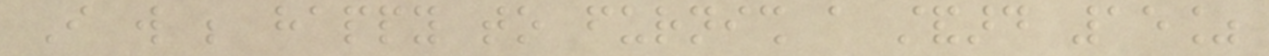I will be happy to furnish a standard 15%
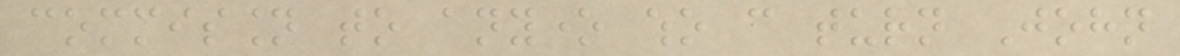commission to anyone who can turn John
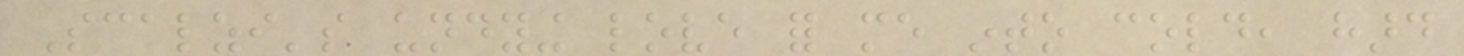Scalzi's undying love for me into cold, hard
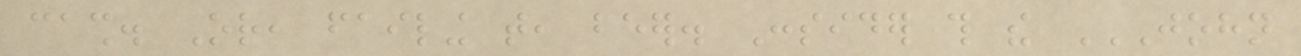cash. Or, failing that, beer. Consider this the JOHN
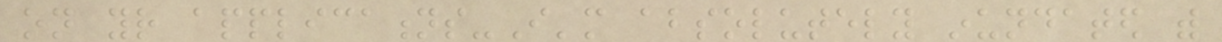on your applications-I'm absolutely inundated with
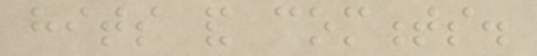hits and comments.
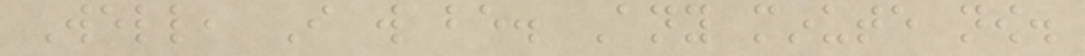Well, I will be. Any minute now.
